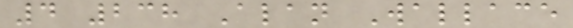4 238 Alan Wallace
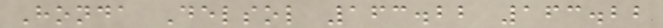Honda Delsol 163.22 163.22
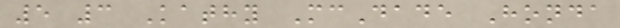5 3 Kathy McDade Honda
